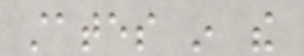states in the
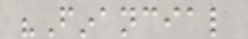"Financial
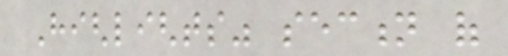Highlights" section of
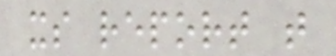its report that
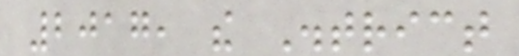2017, the District
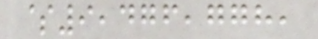$9,476,778,
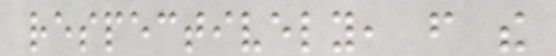respectively, from the
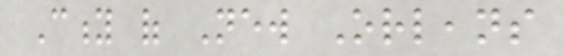City of New Orleans
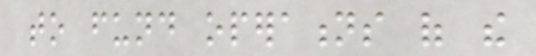to fund operations of the
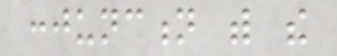conjunction with the
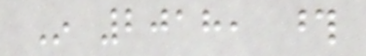In 2018, those
